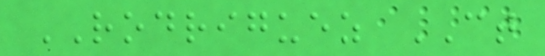RODRIGUEZ CT
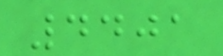4401
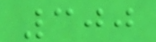300
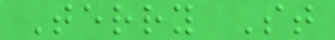Terry St
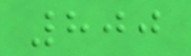800
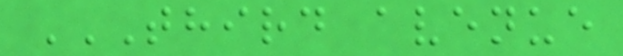THIRD AVENUE
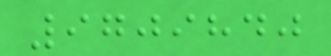9709840
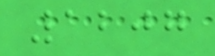1207
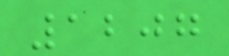1207
